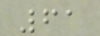61
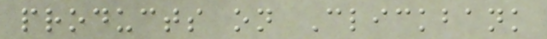products on Clickbank
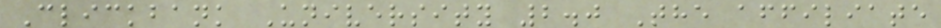Clickbank University 2.0 The affiliate
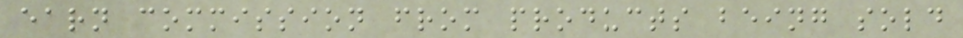earn commission from products being sold
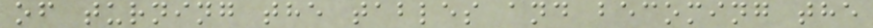of turning the tables and becoming the
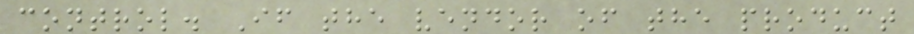control. If the vendor of the product
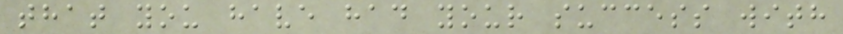that you have had your success with
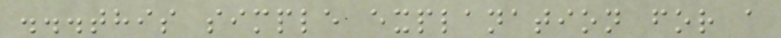...this simple explanation for a
